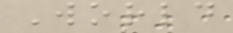World
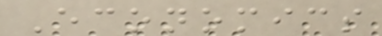Economics
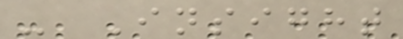- Insight
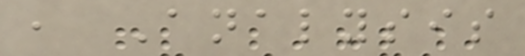, Analysis
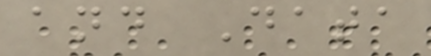and Data
